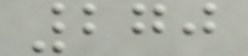270
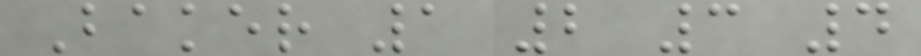Baker 1 2 3 4
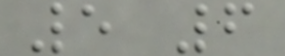5 6
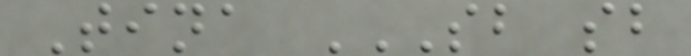Tina SB SB
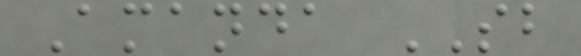Amanda SB
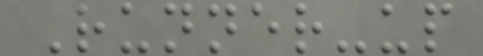Runner-up
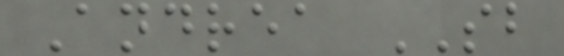Andrea SB
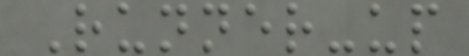Runner-up
